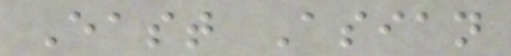East Asian
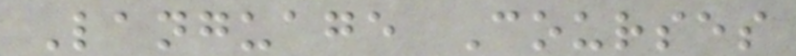Language Courses
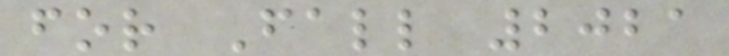for Fall 2021
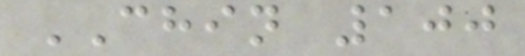CHIN 100
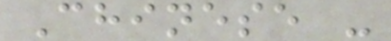Chinese -
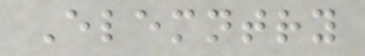Elemntry
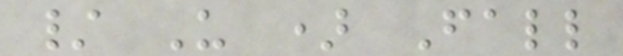/ U ) Fall
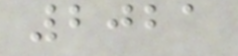2021
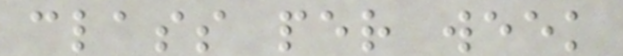class per week
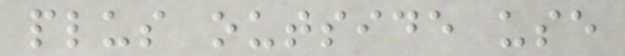plus outside use
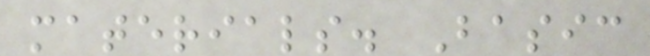materials. Basic
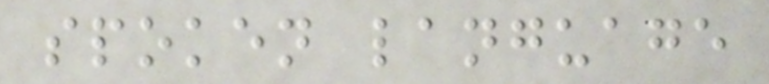spoken language
